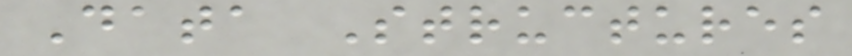Data Structures
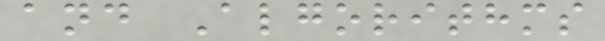and Algorithms
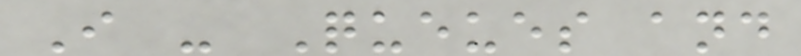I - Queues and
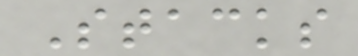Stacks
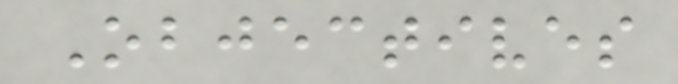Objectives
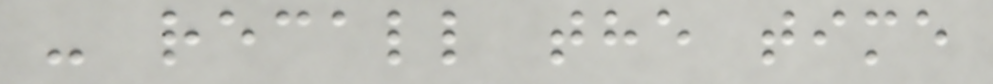- recall the time
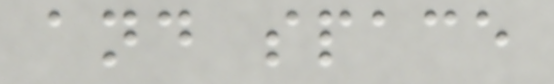and space
